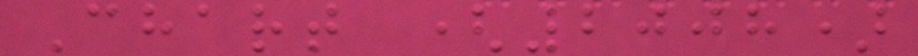Chart (2008)
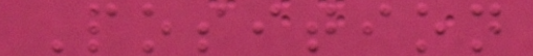Position
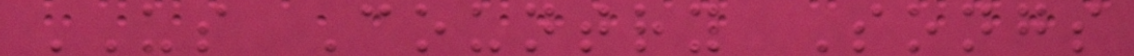US Country Songs
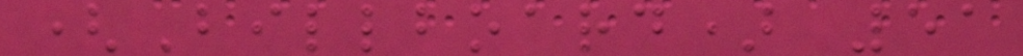(Billboard) 51
